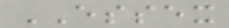ESSEX
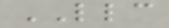LLC
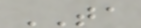TA
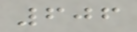606
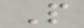P
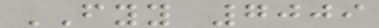FYY 7009
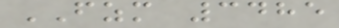FZM 3485
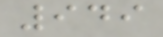949
